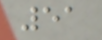51
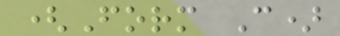(Form C)
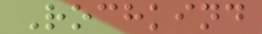Rochkind
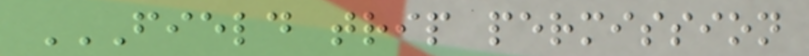FIELD TRIP PERMISSION
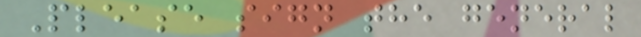Please sign the general
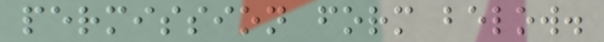permission form below.
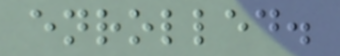enrolled.
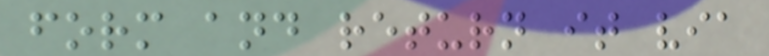form and return it via
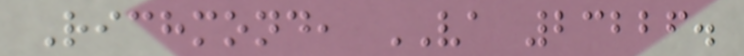Richmond, VA 23226.
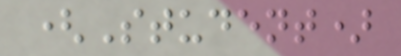(Student)
